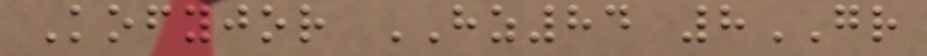Kofyjor HZ84 8GR
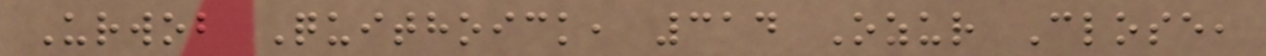Urwob Quithoick, 314 Ozur Close,
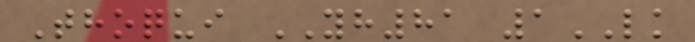Thoqui YH81 1LK
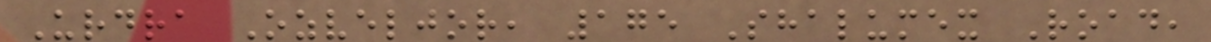Urdra Ozveljor, 175 Shalumex Road,
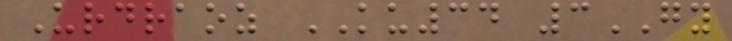Urdraoz KU34 3GY
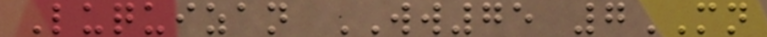Luquizan WW75 7MN
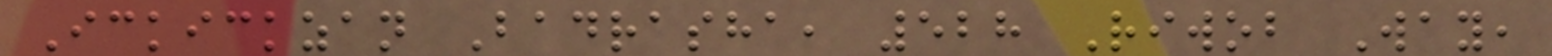Ickickzan Badrasha, 528 Riwob Way,
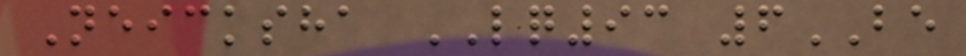Neicksha LQ93 6BE
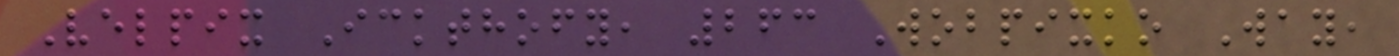Velpix Ickthofy, 263 Wobpixko Way,
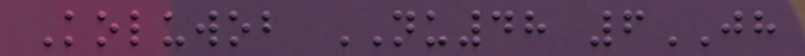Koluwob NU48 6JH
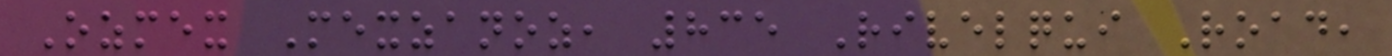Ozmex Mexzanoz, 835 Rivelqui Road,
